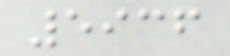5936
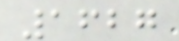1627
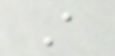A
